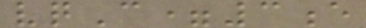vqC=3e
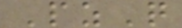PzQ
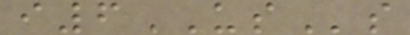i6USs
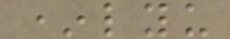*lyu
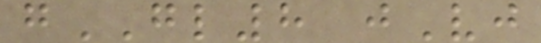gGL8 jVj
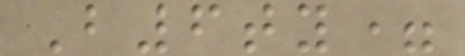B6ty=
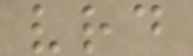vrd
